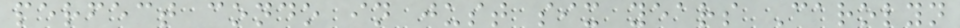perfect condo in just six years Carolyn
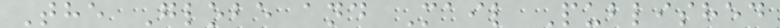The Globe and Mail Published
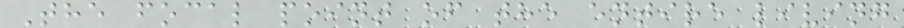The focal point of the entire living
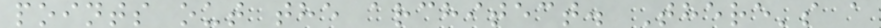points out the architect. There's a
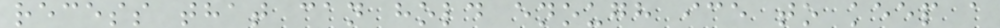recess that can hold enough ice to keep a
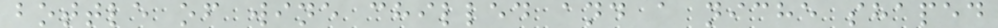bottle of wine chilled and a niche shaped
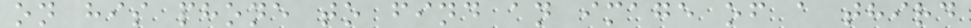on his phone to find an image of a third
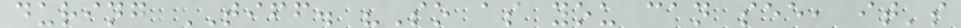during TIFF. "So as you can see, it's
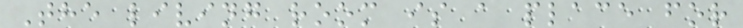The living room is a place for
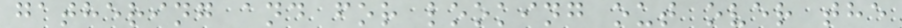gathering and for looking out over the
